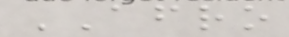AFRO
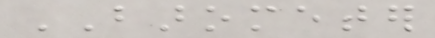BAROMETER
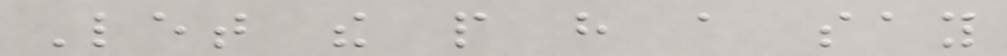Let the people have a say
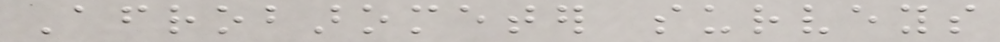Afrobarometer surveys
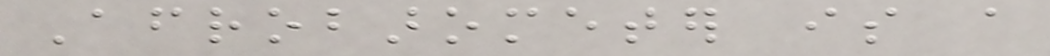Afrobarometer is a
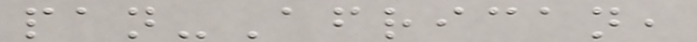pan-African,
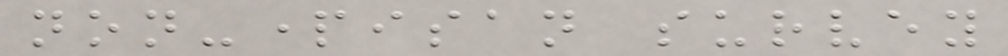non-partisan survey
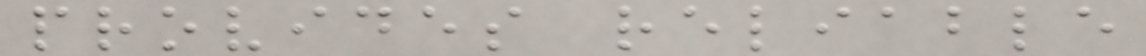provides reliable
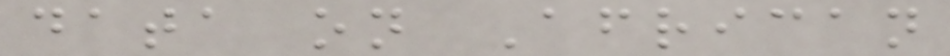data on African
